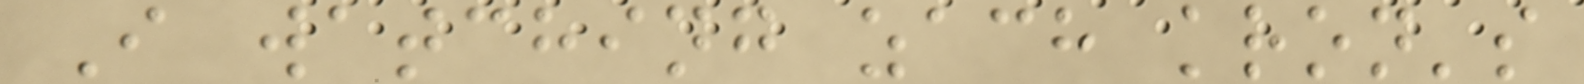I watching zach kron's
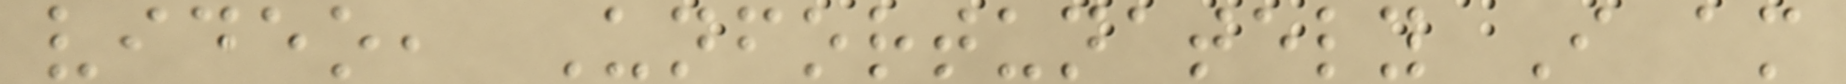video, Unfortunately I am
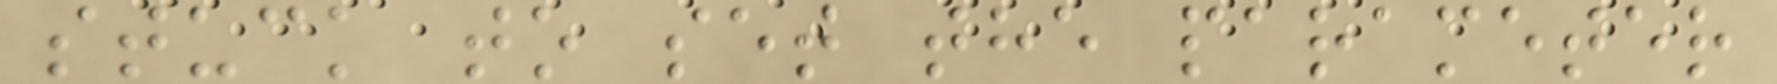stuck to set the parameter
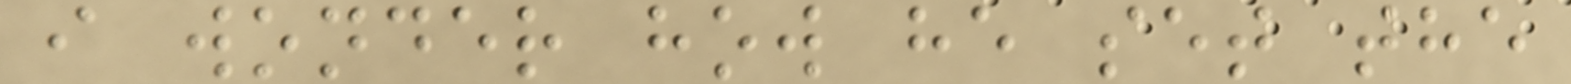i wonder how he set the
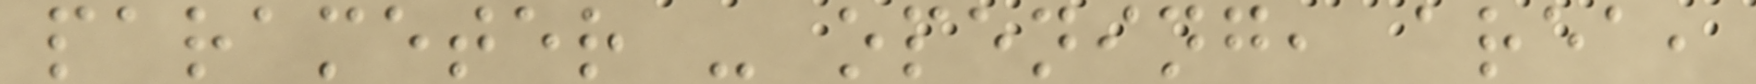parameter - opening, area,
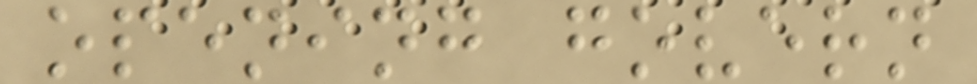opening govern
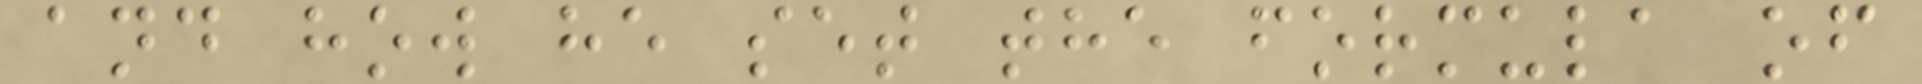and how he set the formula of
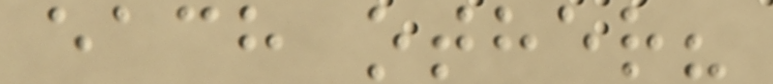each other?
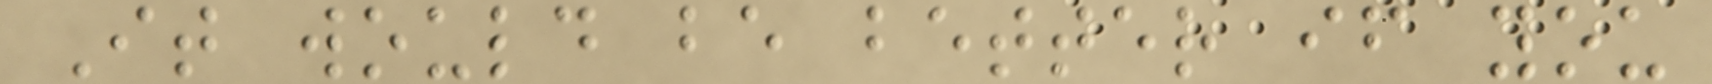It would be better if you
